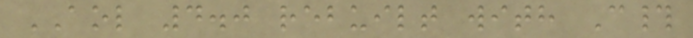AOL 4.0 rebuilt with C#
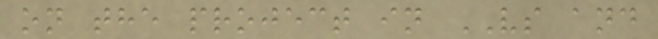on the project in VS and
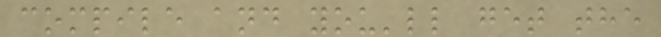compile and you'll get the
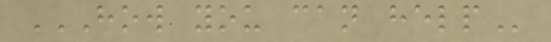HOW YOU CAN HELP
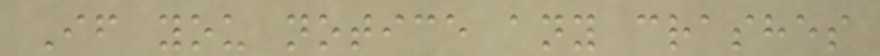If you notice any crashes
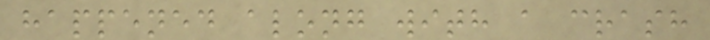happened along with a crash
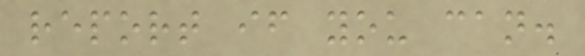report if you can.
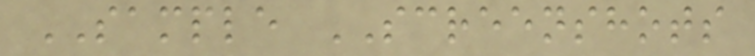SAMPLE SCREENSHOTS
